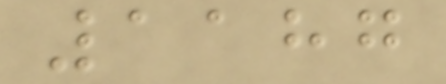1187
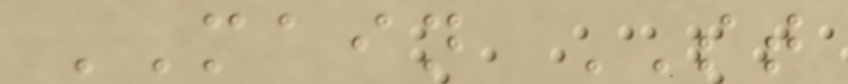MAIN ST
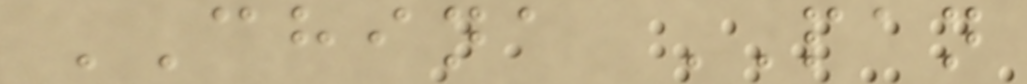CHINA PAN
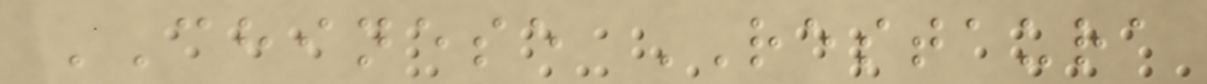CHINESE RESTAURA
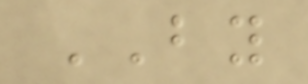BY
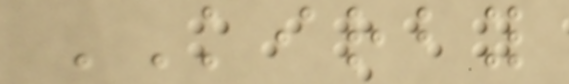KIRBY
